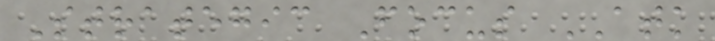Strategic Focus ATK
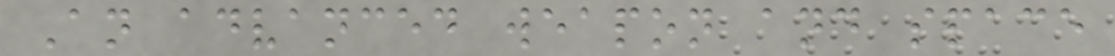An advanced weapon and space
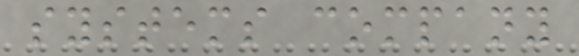systems company
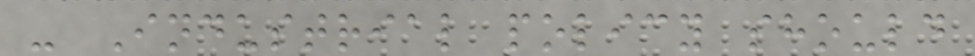- Industrial policy should
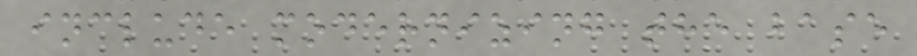include modernizing the base
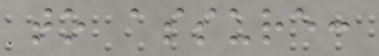to assure:
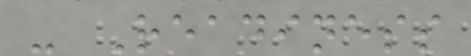- Readiness
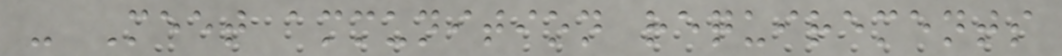- Meet ammunition requirements
